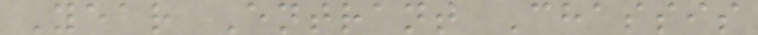Year Entrant Chassis
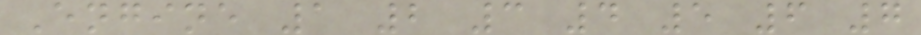Engine 1 2 3 4 5 6 7
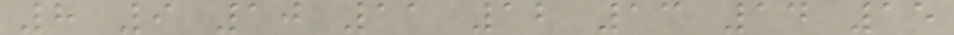8 9 10 11 12 13 14 15
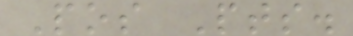Pos Pts.
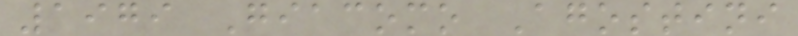1979 Giacomo Agostini
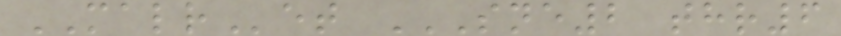MALRet SNE2 THR6
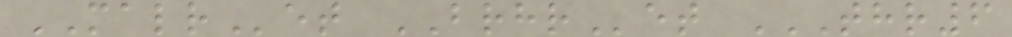MALRet BRHRet THR6
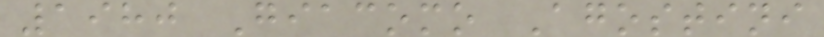1980 Giacomo Agostini
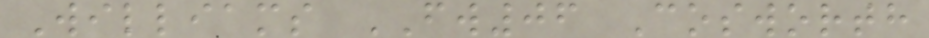Williams FW06 Cosworth
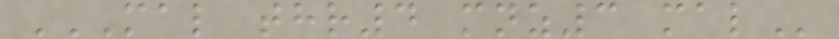MAL THR4 MNZ3 MAL
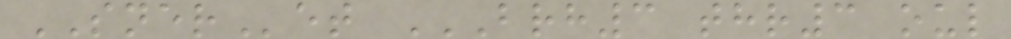SNERet BRH3 THR3 OUL
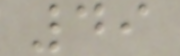49
